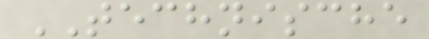TECHNISCHE
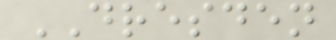DRESDEN
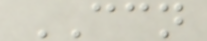CCN
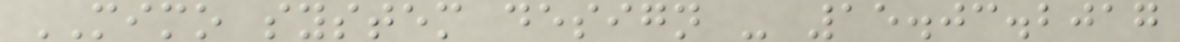MIMO system design - 15.03.2017
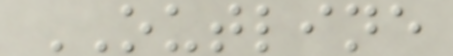OUTLINE
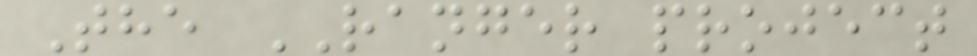The RANGER project
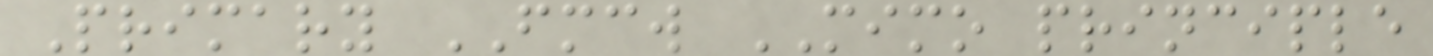Primary FMCW MIMO principle
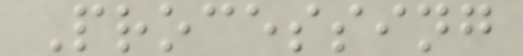Processing
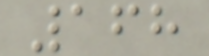168
